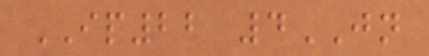IP22 4JN
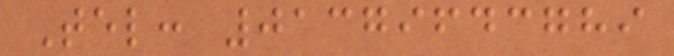Tel: 01379643789
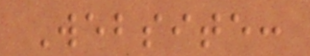Website:
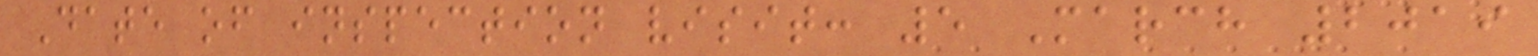Date of inspection visit: 5 March 2019
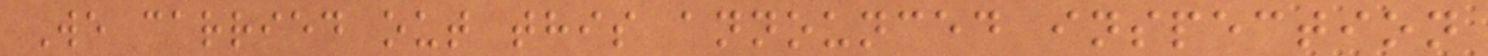We carried out this announced inspection
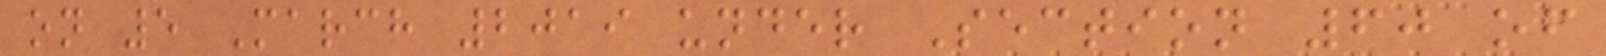on 5 March 2019 under Section 60 of
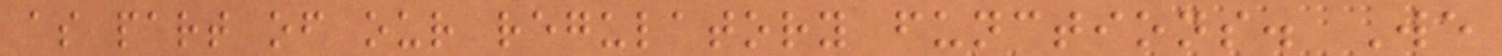as part of our regulatory functions. We
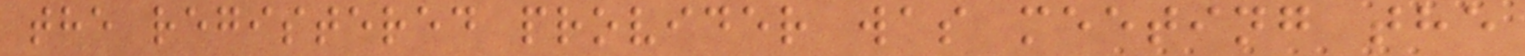the registered provider was meeting the
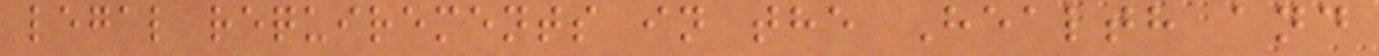legal requirements in the Health and
